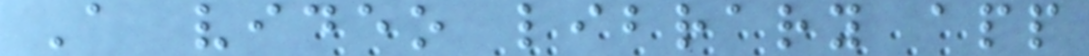A video library app
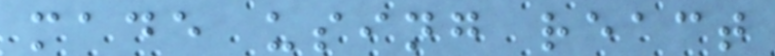made using react
